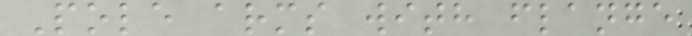Pole arms with flange
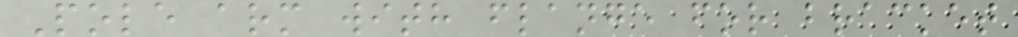Pole arm with flange for bracket
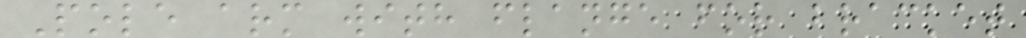Pole arm with flange for bracket
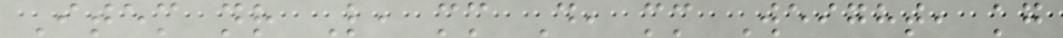Item nr L, mm D, mm Weight, kg
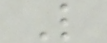L
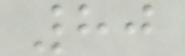80
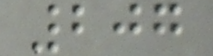207
